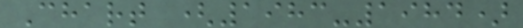Chart (1983-1984)
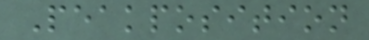Peakposition
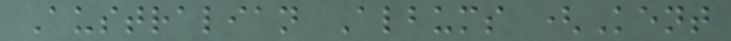Australian Albums (Kent
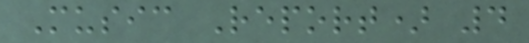Music Report) 4
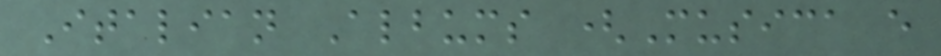Italian Albums (Musica e
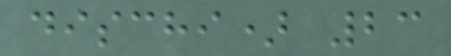dischi) 23
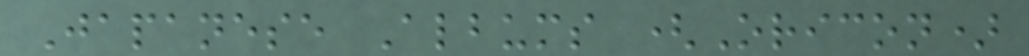Japanese Albums (Oricon)
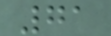71
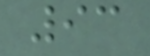93
